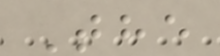The
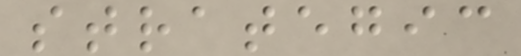strategic
